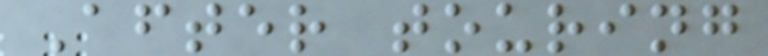After touring
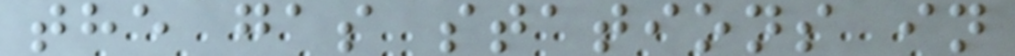the gas stations in
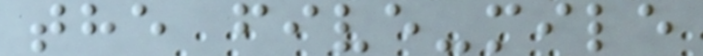the five-mile
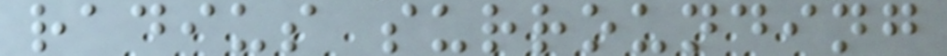radius surrounding
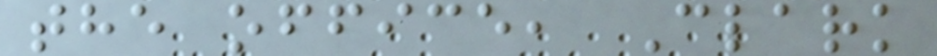the office, Clark
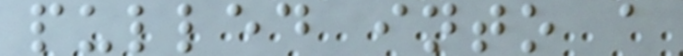pulled into a
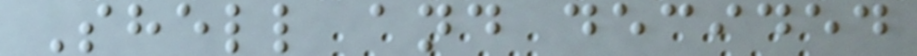Shell and decided
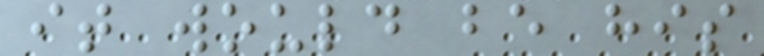it would be his
